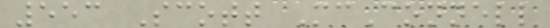553 Scott McConnell
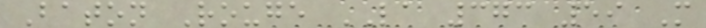Baton Rouge LA 373 59 M
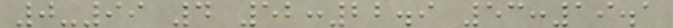0-99 4 52:22.9 53:19.1
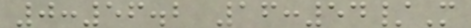0:56.2 16:54/M
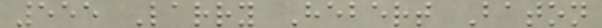555 Larry Hebert Baton
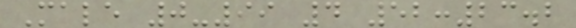Male 0-99 4 52:23.2
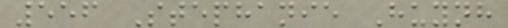556 Stephanie Huynh
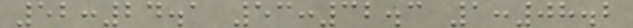52:24.1 53:32.3 1:08.2
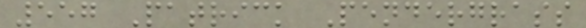557 Patrick Pendergrass
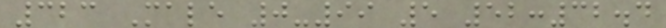323 Male 0-99 5 52:32.4
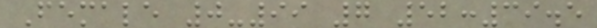Female 0-99 7 52:39.5
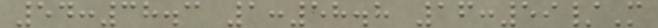54:38.3 1:58.8 16:59/M
